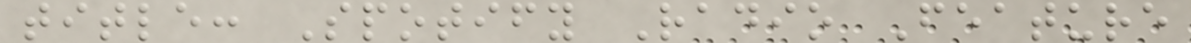title: Spotify Radio Feature
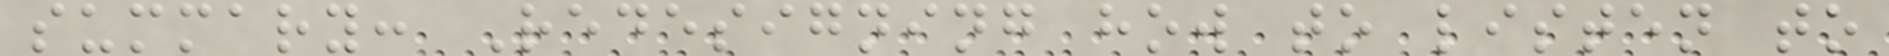summary: Redesigning how to listen to
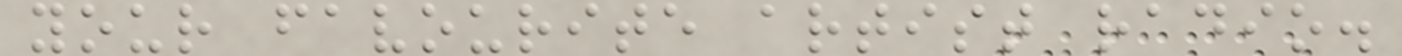your favourite artist radio.
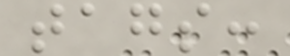tags:
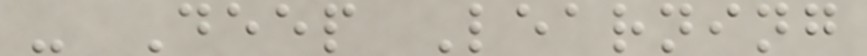- Deep Learning
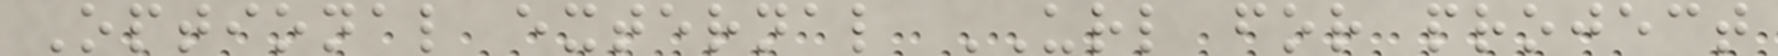Optional external URL for project
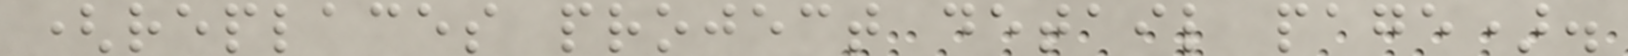(replaces project detail page).
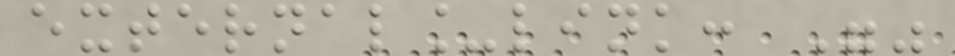external_link: ""
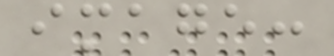image:
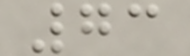73
